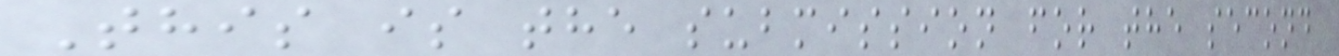This is the submission for the second
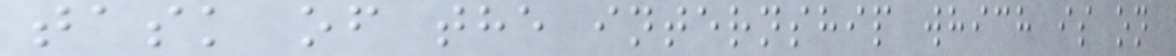task of the internship which is on
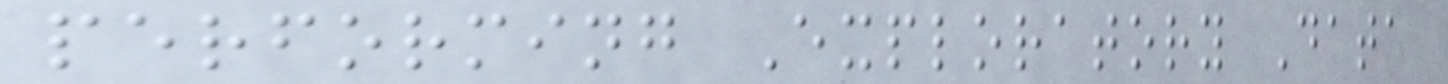performing Exploratory Data
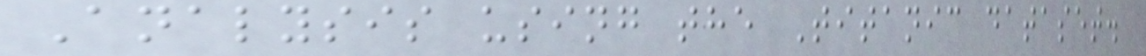Analysis using the Titanic dataset.
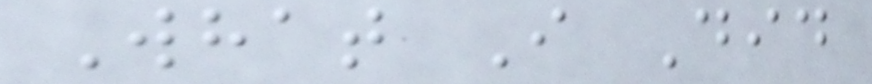What I Did
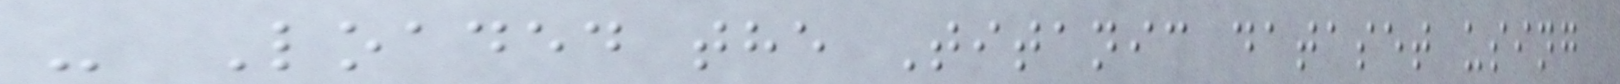- Loaded the Titanic dataset using
